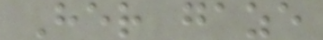Her gaze
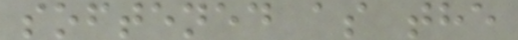softened as the
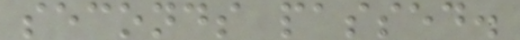seconds passed.
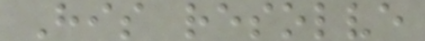His resolve
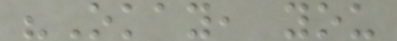"Okay, you
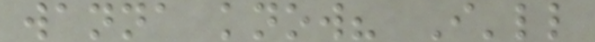wanna know? I'll
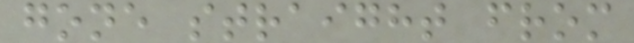gone straight from
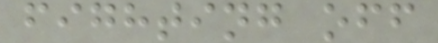fighting off
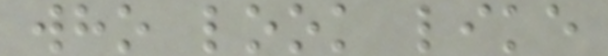who look like
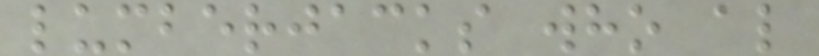lumberjacks who al
